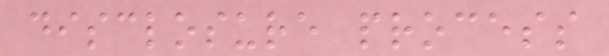disclosure process
